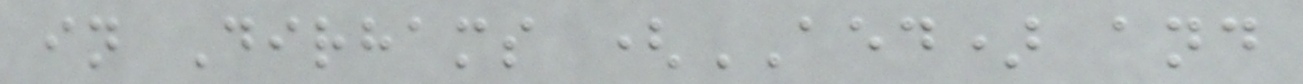in Dirhams (AED) and
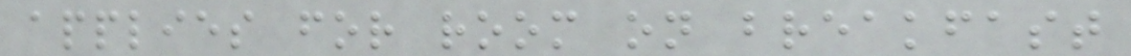applies for room on breakfast
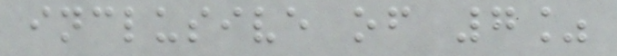inclusive of 7%
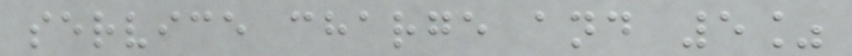service charge and 5%
